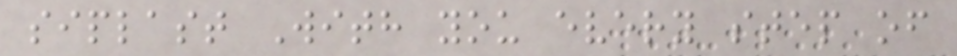siplast With you every step of
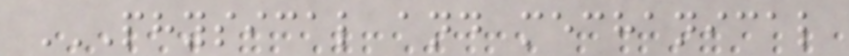PHYSICAL AND MECHANICAL
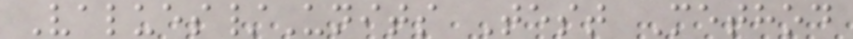Values/Units Test Method
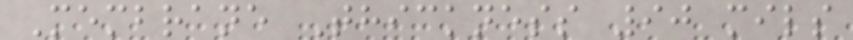Membrane Thickness 90 mils
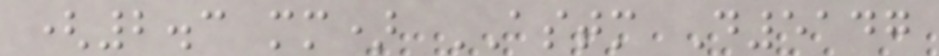(2.3 mm) ASTM D5147
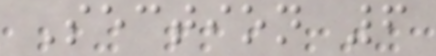Section 6
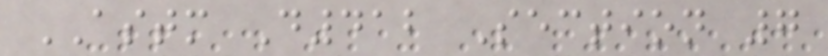ASTM D412 Section 7
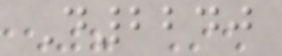D2240
